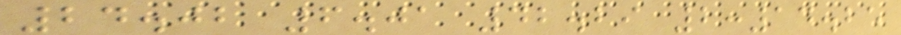24.02 6.01 42.29 2:14.25
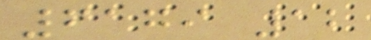6179 12
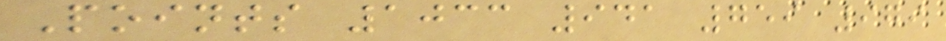Points 1033 941 759 979
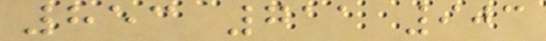853 711 903
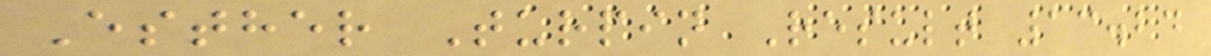Esther Turpin Result 13.24
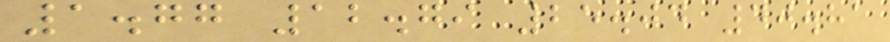1.77 12.79 25.04 40.81
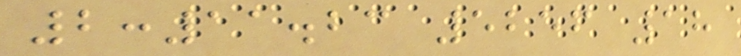2:11.23 5256 18
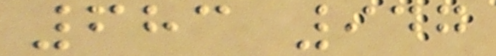683 947
